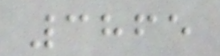3865
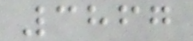3867
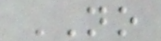NO
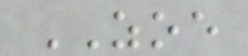ZOE
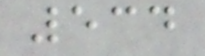534
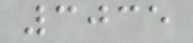3035
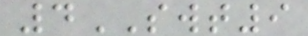4SWT9
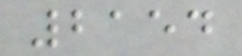2154
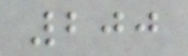200
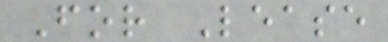For Lease
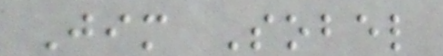Jim Sobel
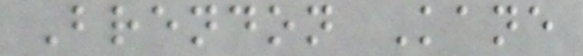Brendon Kane
